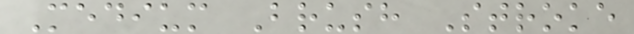Medium Brush Stroke
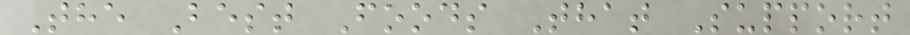The Best Foods That Support
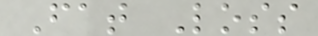Fat Loss
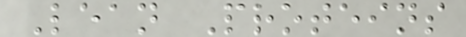Lean Proteins
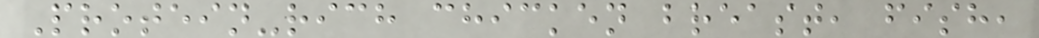Protein-rich chicken breast, fish,
